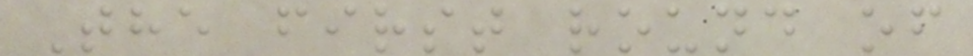The first round of
